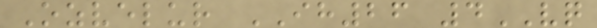Ozvelur IH26 4VQ
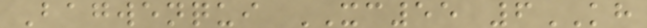Bagwenqui XC55 6KH
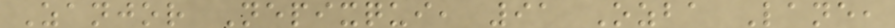Zanjor Nepixqui, 91 Ozba Lane,
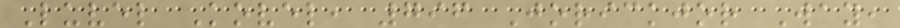Luvel Kovel, 796 Jorickjor Way,
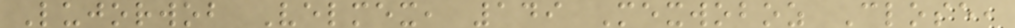Lujorwob Velmex, 149 Mexwoboz Close,
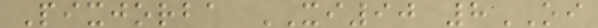Pixjorba XI90 8OI
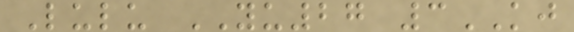Lulu YU27 3KJ
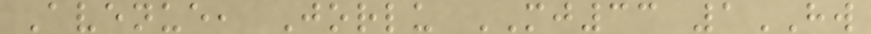Avenue, Jorlu MJ33 1HW
